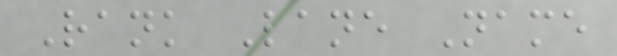Rank Lane Name
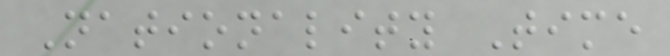Nationality Time
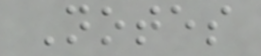Notes
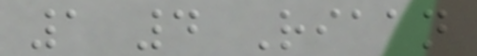1 4 Riaan
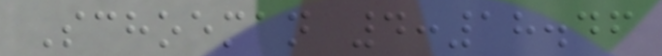Schoeman 4:18.46
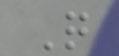Q
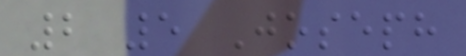2 5 Joseph
